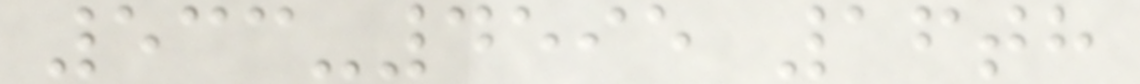533-4595 16th
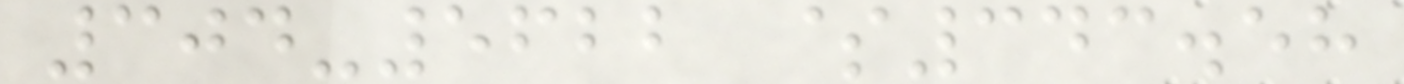304-5622 $343.58
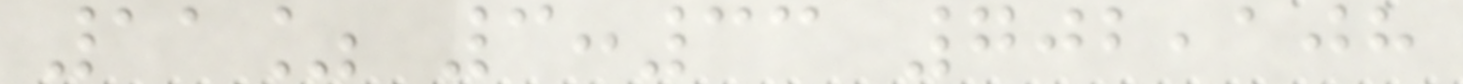11% 3:33 702,108
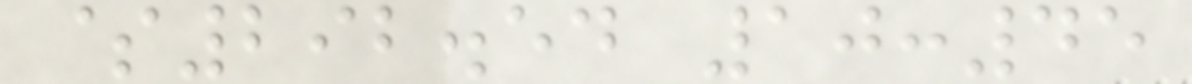$292.54 10:45
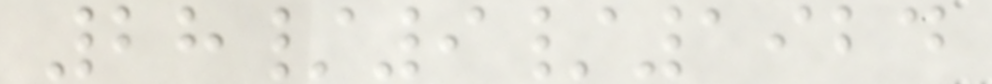28/9/1924
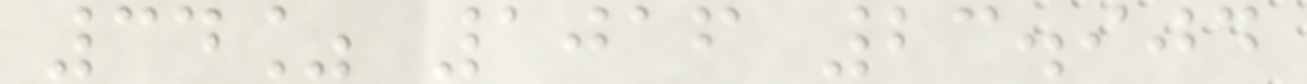34% 1016 23.904
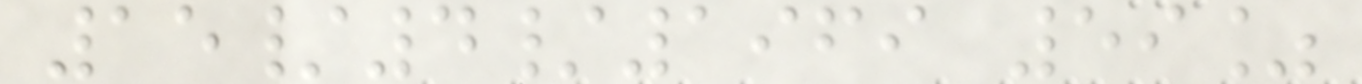15/4/1969 59%
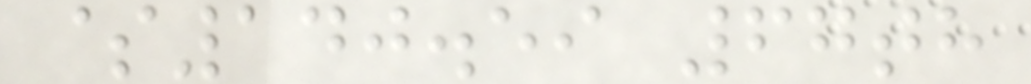$140.59 67th
